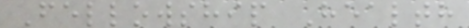Fellowship Health
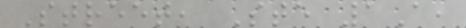Street, Ste 1A,
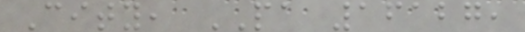City, PA 16127,
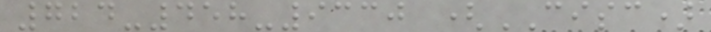724-458-9330 (CISC)
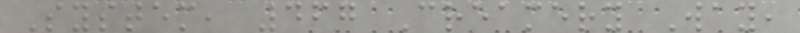System, 467 Creamery Way,
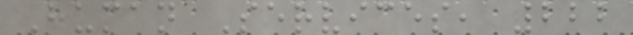Human Services, 222
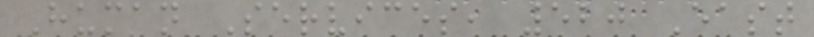Human Services, 520 East
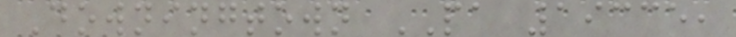Downingtown PA 19335,
